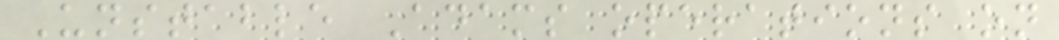Unstable Adams operations on
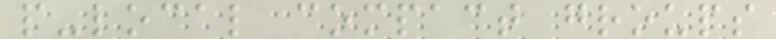p-local compact groups
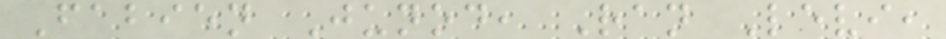Fabien Junod, Ran Levi,
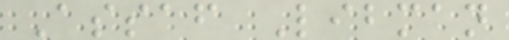Assaf Libman
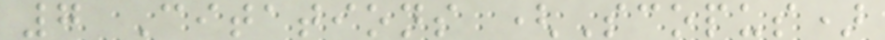7 Citations (Scopus)
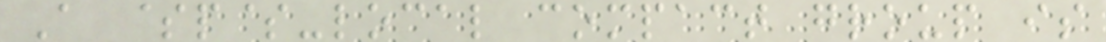A $p$-local compact group is
